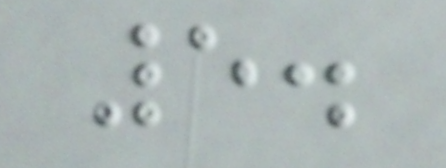5.
